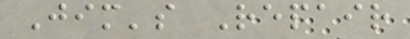Jim's Repair
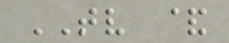TV &
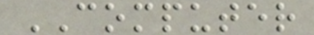COMPUTER
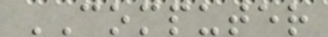COMPUTER
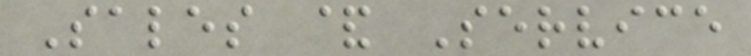Sales & Service
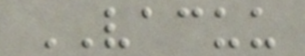VACUU
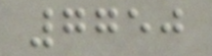7750
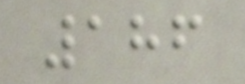186
